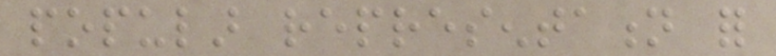popular representation for
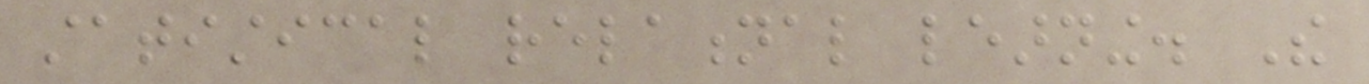statistical relational learning. The
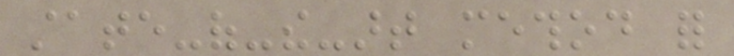state-of-the-art method for
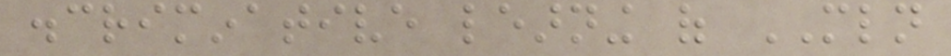discriminative learning of MLN
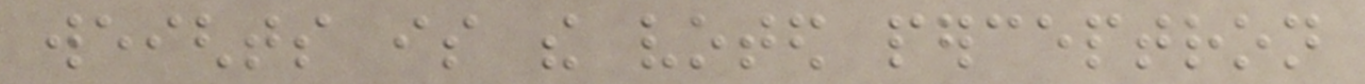weights is the voted perceptron
